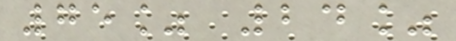75% 24%
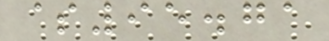$95.71
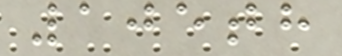105th
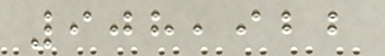908,922
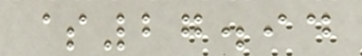$27.94
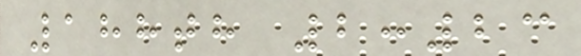188th 2:23
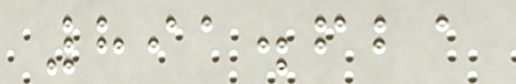891.621
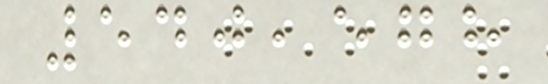540,578
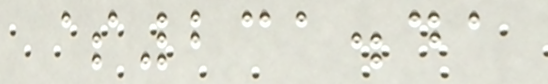$231.41
